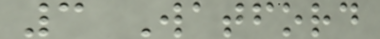3 Watford
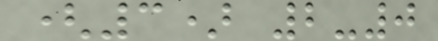(3) 2-0
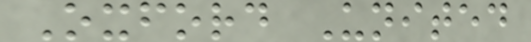Oxford United
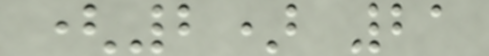(2) 21
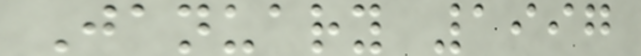January 1997
